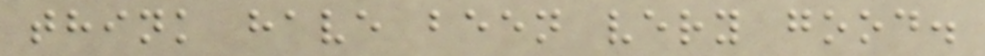think have been very good.
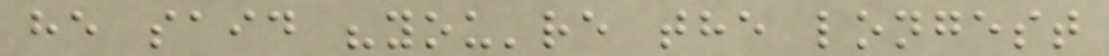he said "you're the longest
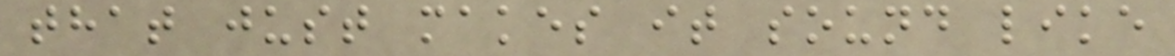that just makes it sound like
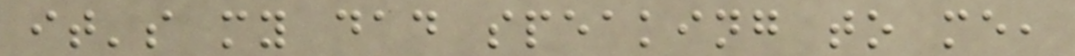it's my dad speaking to me,
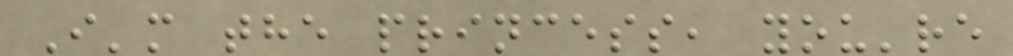I'm the princess, you're
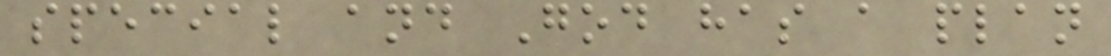special and God has a plan
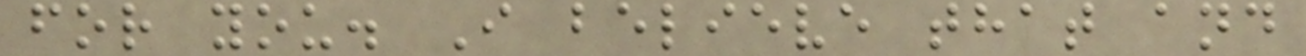for you. I believe that and
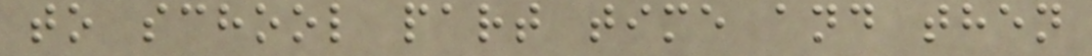to school part time and then
